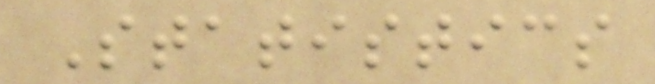Statistics
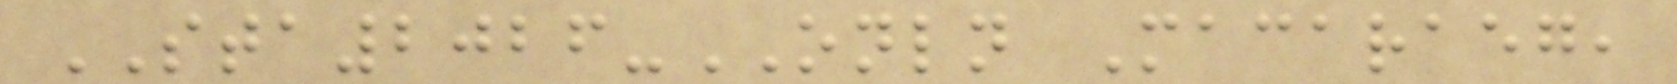STA2026-ONLN Macaraeg,
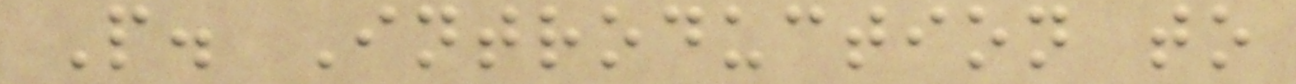P. Introduction to
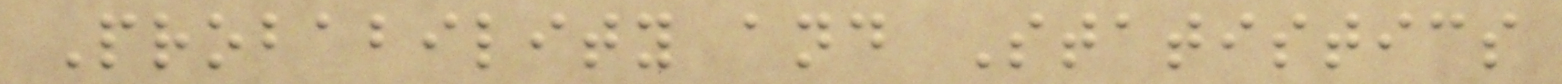Probability and Statistics
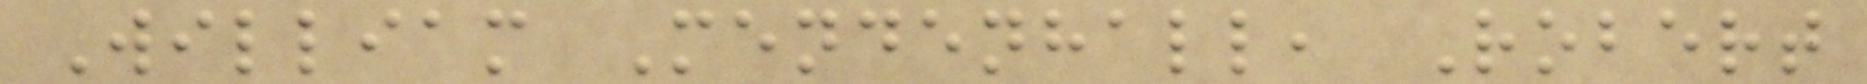William Mendenhall, Robert
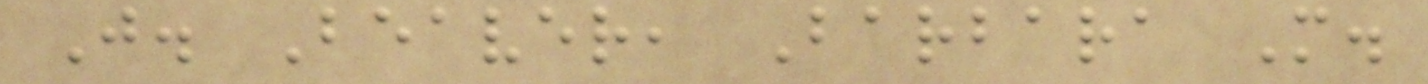J. Beaver, Barbara M.
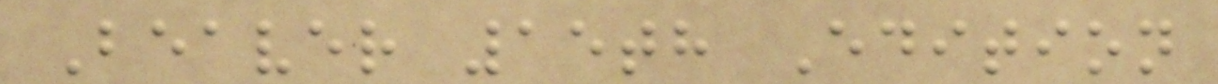Beaver 15th Edition
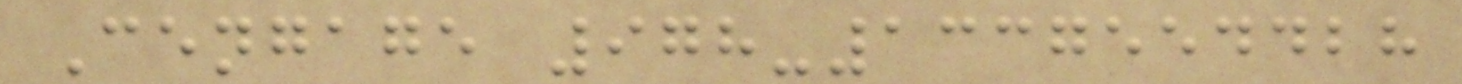Cengage 978-1337554428
